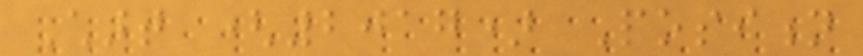Chart (2017) Position
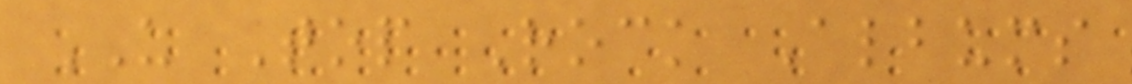US Top Rock Albums
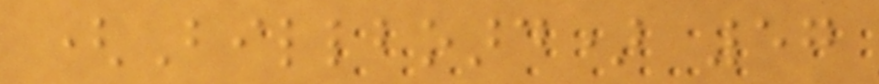(Billboard) 57
